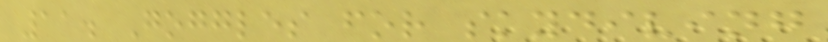11. Goggles for skydiving
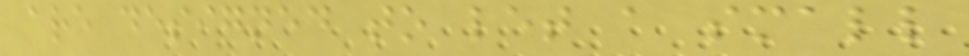are designed to let a small
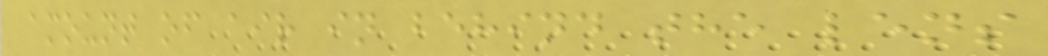amount of air in behind the lens
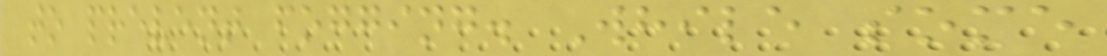to prevent fogging. While some
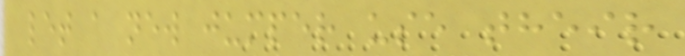let a new jumper use their
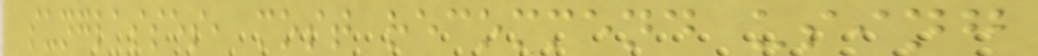sunglasses, most recommend using
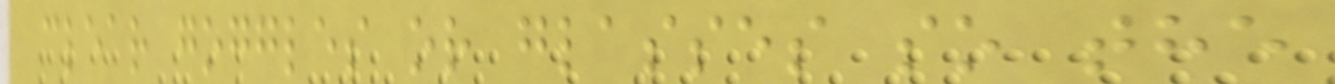clear goggles or glasses so the
